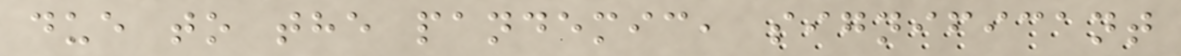due to the pandemic, significant
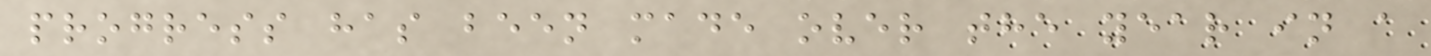progress has been made over the year in a
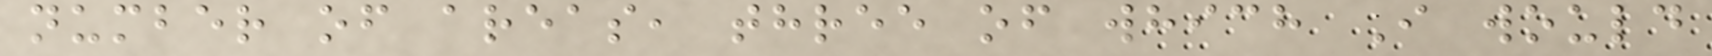number of areas, three of which I would
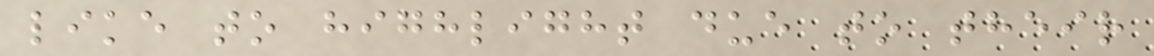like to highlight due to their
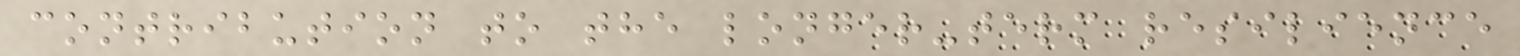contribution to the longer-term resilience
